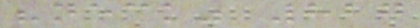"neck" 827
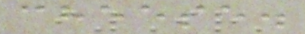cheese.
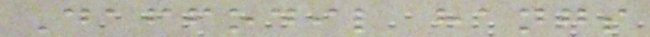Daffodil hangs
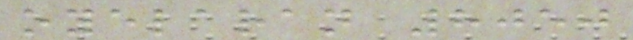oyelaran 8050
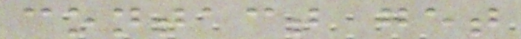contact get
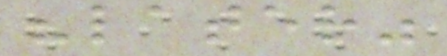"later"
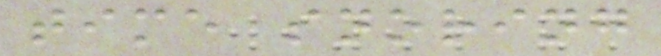time snoring
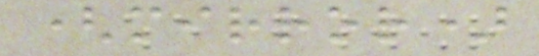(mirror)
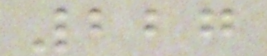227
